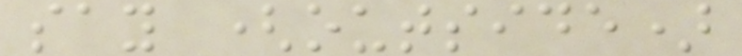say (outside)
